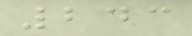243
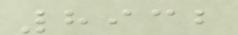8932
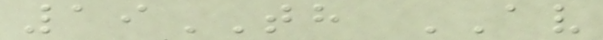19TH AV
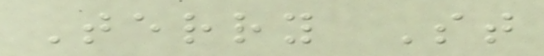Terry St
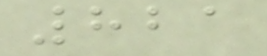821
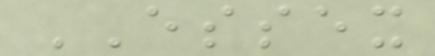ESSEX
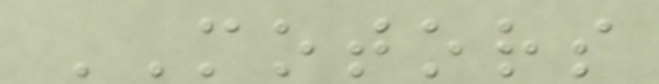MOTORS
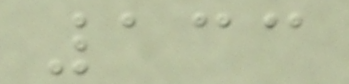133
